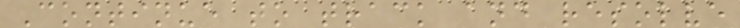Continue to track and resolve
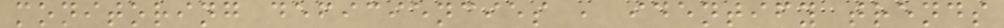monitoring deficiencies , identify trends
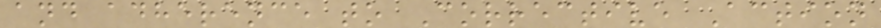and adherence to Corrective Action
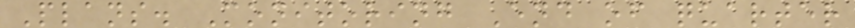Plans. Monitoring End of quarter
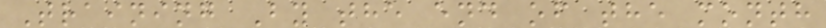Training By the end of the month
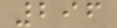296
